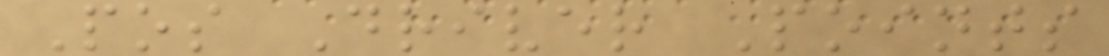Pos Driver Points
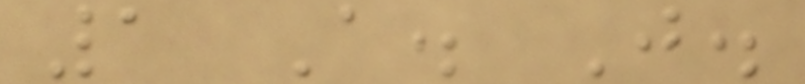1 A. J.
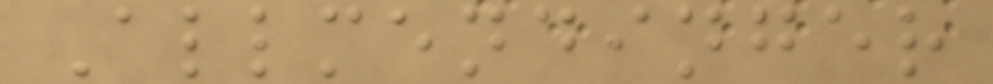Allmendinger
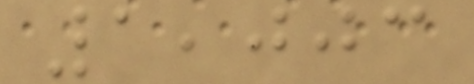1,003
